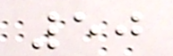50
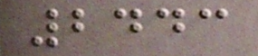2443
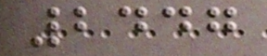2447
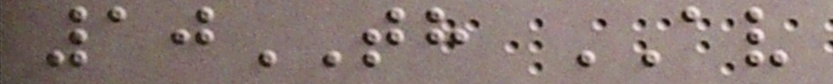10TH AV
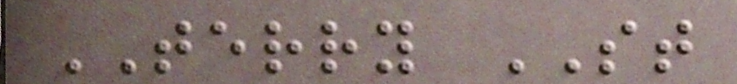TERRY ST
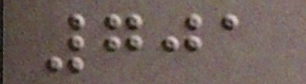701
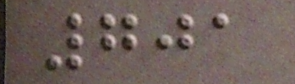701
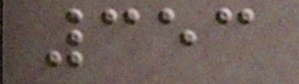353
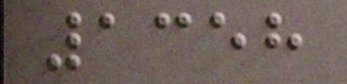1358
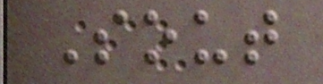Sout
